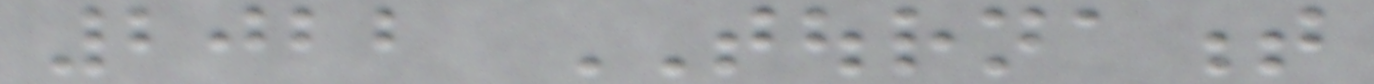2022 TOURNAMENT
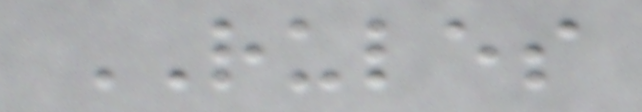RULES
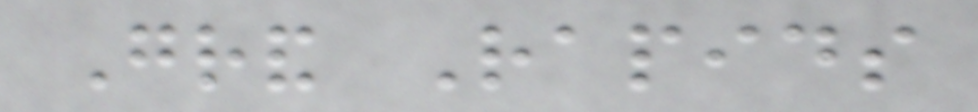Grand Rapids
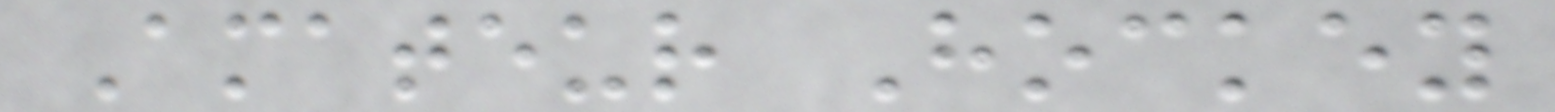Amateur Hockey
